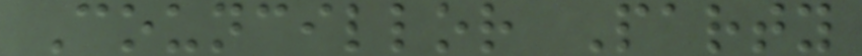Councillor Party
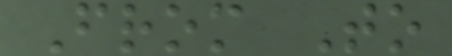From To
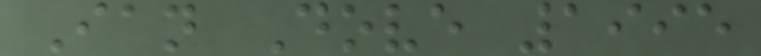Ian Dove 1995
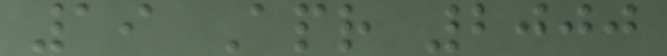19 Apr 2000
